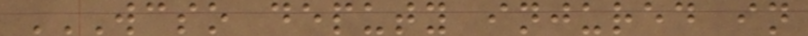WCSO DEPUTY INJURED IN
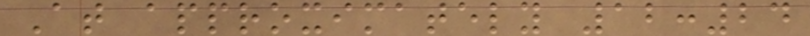At approximately 12:24
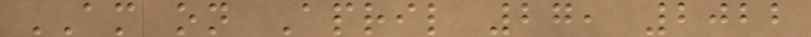AM on April 27, 2022
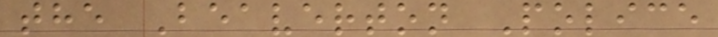the Beaverton Police
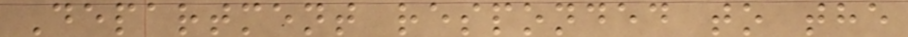Department responded to the
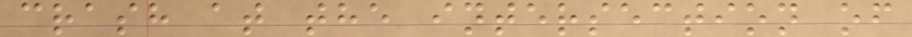crash at the intersection of
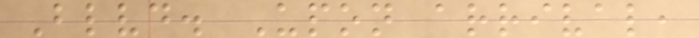Blvd. Upon arrival,
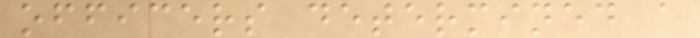officers determined a
